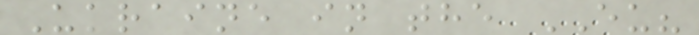Ukraine in the EU?
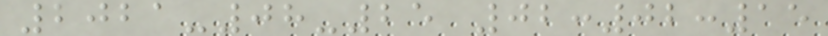2021-08-25 02:02:15
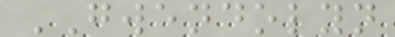GWENDOLYN
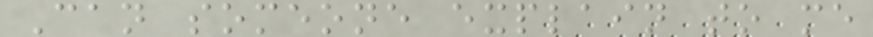Can someone explain to me
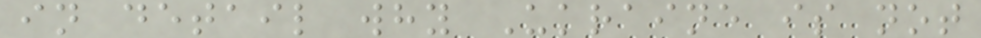in detail why Ukraine is not
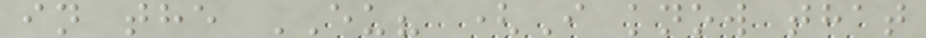in the EU? (I know that
